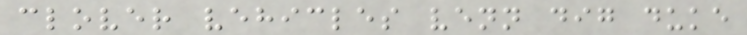clover vehicles venn dig duke
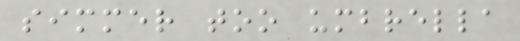simmer too umbrella
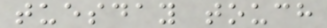tuesday touch
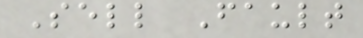Sell Fault
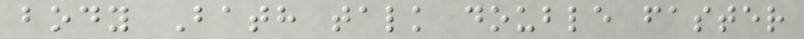body Bath talk double faster
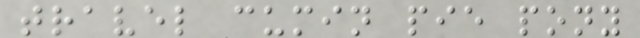travel cumin pie pony
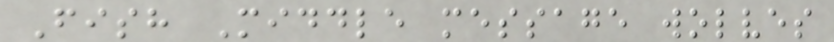Fish Middle message wolves
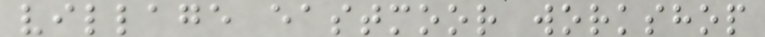village eastmoor workshop
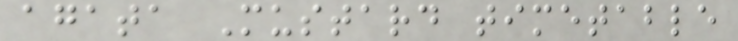agata Mustard timetable
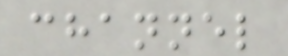channel
